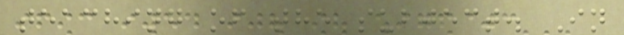teaching of the subject. In
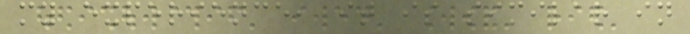my experience, it is similar in
